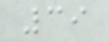39
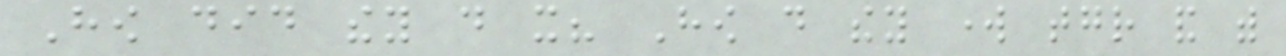How did they do it? How do they work together and with
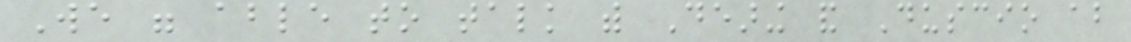We were able to talk with Dearing and Duscio about
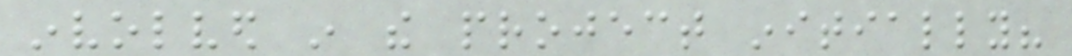involved in the project initially?
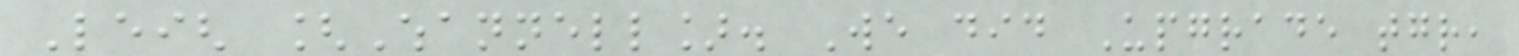Leigh [Whannell]. We did Upgrade together,
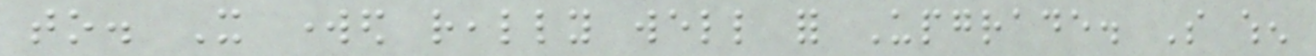to. It worked really well for Upgrade. So when
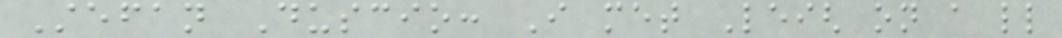Stefan Duscio: I met Leigh on a little
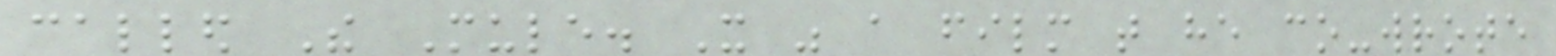called The Mule. It was a film that he co-wrote
